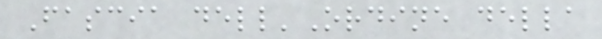Fascia dell'Ordine della
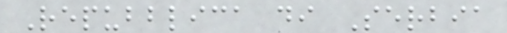Repubblica di Serbia
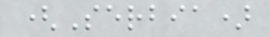(Serbia)
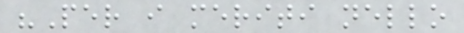"Per i meriti nello
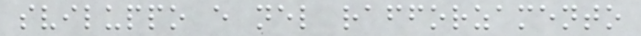sviluppo e nel rafforzamento
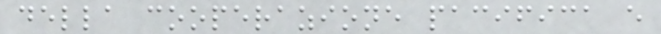della cooperazione pacifica e
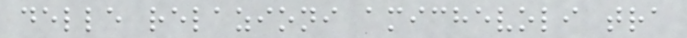delle relazioni amichevoli tra
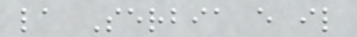la Serbia e il
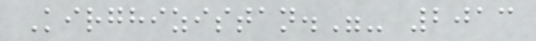Kirghizistan."- 2013
